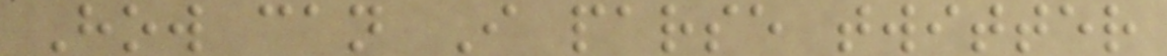How can I parse twitter
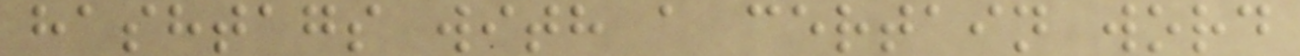hashtags with a certain word
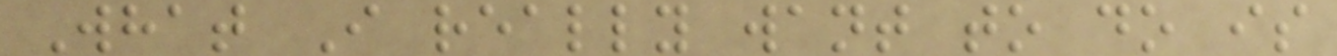What I really want to do is
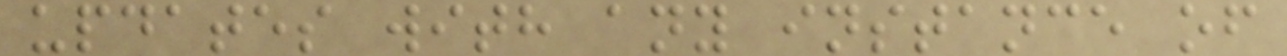updates with any instance of
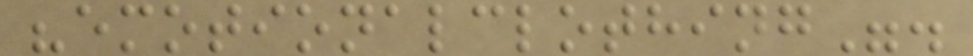"emotionalclothing".
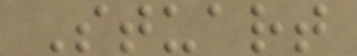Stuart
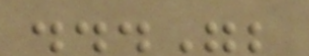...";
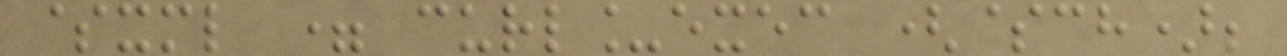$xml = curl_exec ($ch);
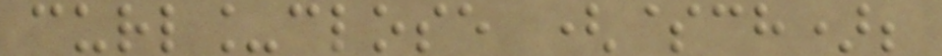curl_close ($ch);
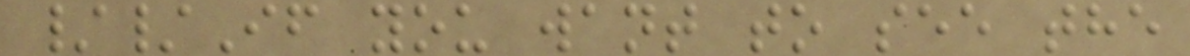//If you want to see the
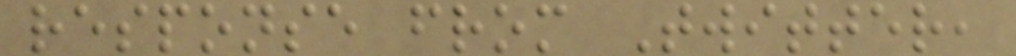response from Twitter,
